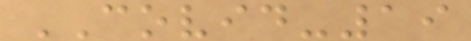COVID-19
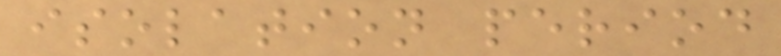isolation period
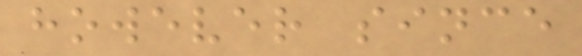however since
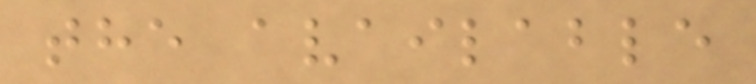the available
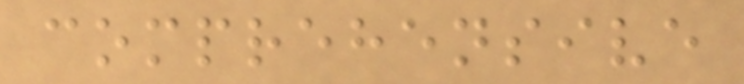comprehensive
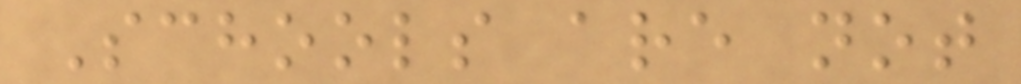Schools are not
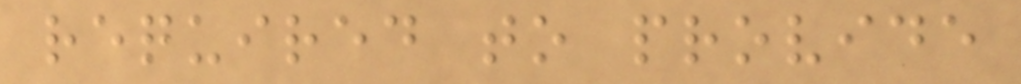required to provide
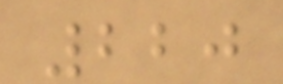220
